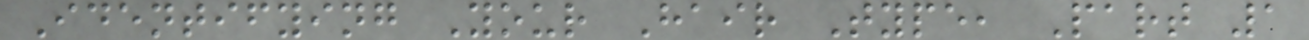Identifying Your Hair Type, Part 1
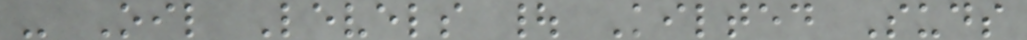- Oil Levels | Kilted Suds
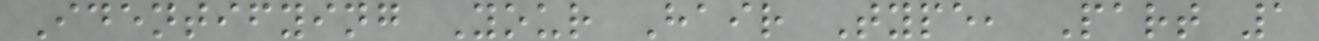Identifying Your Hair Type, Part 1
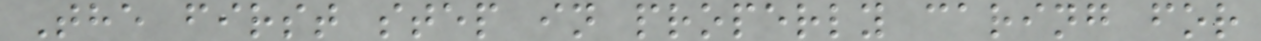The first step in properly caring for
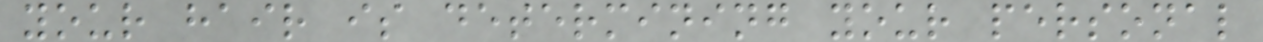your hair is determining your personal
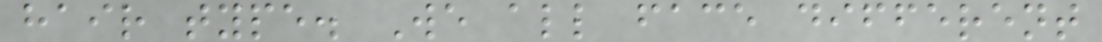hair type. We all face different
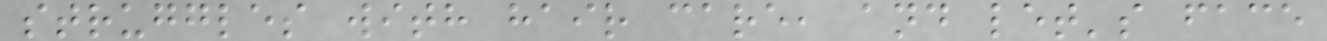struggles with hair care, and let's face
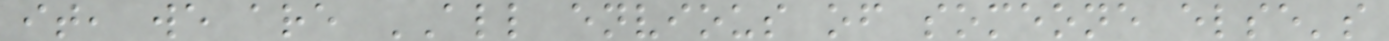it, we are ALL envious of someone else's
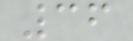36
